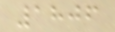1806
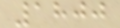1800
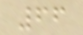66
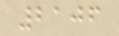2106
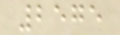2575
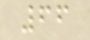66
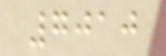7010
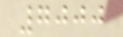7000
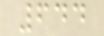644
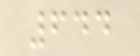644
